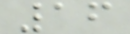16
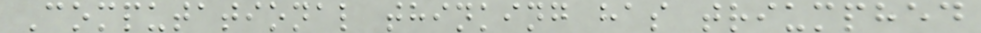Computational thinking has triumphed
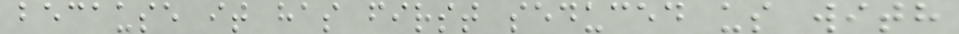because it has first seduced us with
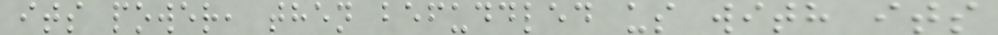its power, then befuddled us with its
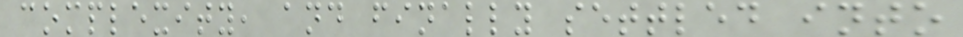complexity, and finally settled into
